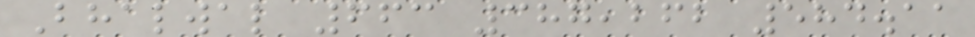Bhalwal 663 387,262 584.11
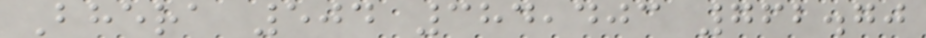Bhera 504 384,403 762.70
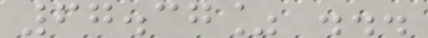67.37% ...
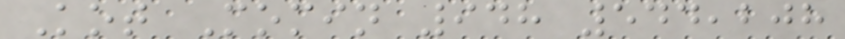Kot Momin 948 544,208
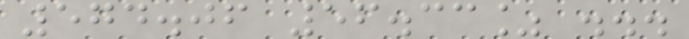574.06 56.33% ...
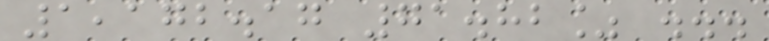1,172.17 71.82% ...
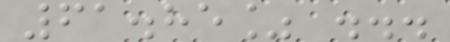61.85% ...
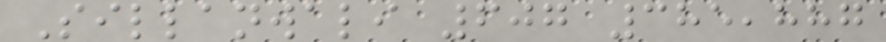Sillanwali 607 385,887
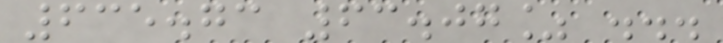635.73 63.07% ...
